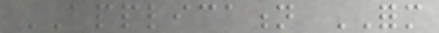APPLICATION FORM
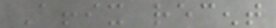Affix recent
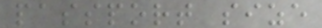passport size
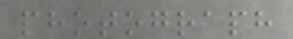photograph
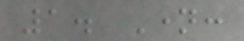1. Name:
